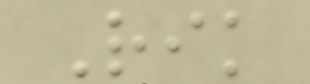Rik
